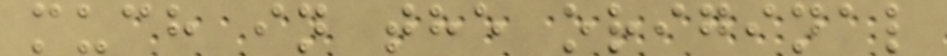much in the original
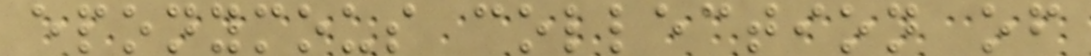eponymous collection of
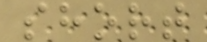short
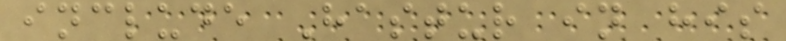include Hastur in his
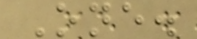One.
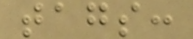tags:
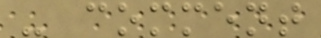- comment
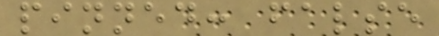pinned: false
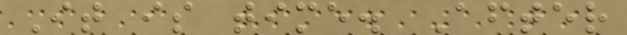It is time. After
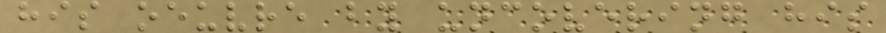his oeuvre by uncovering his
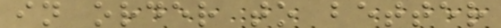in order to better
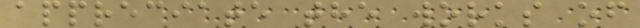appreciate the works of
